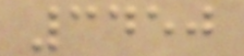3450
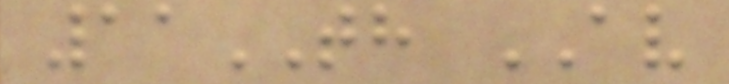11TH AV
